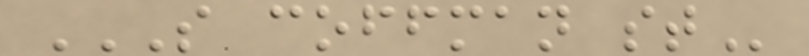S COFFMAN ST
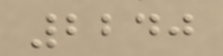2240
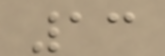13
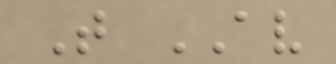T AV
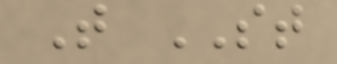T ST
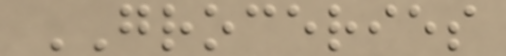GROCERIES
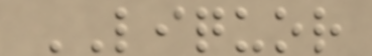LIQUOR
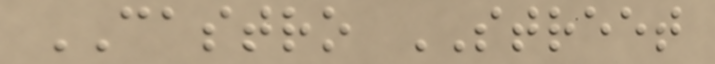CASTRO STREET
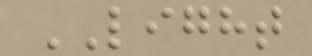LIGHT
